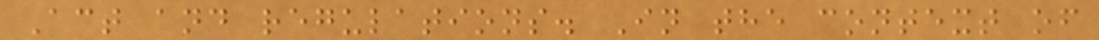Act and regulations. In the context of
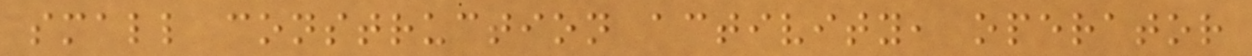small construction activity, operator
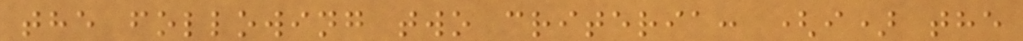the following two criteria: (i) the
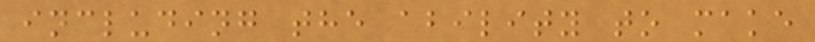including the ability to make
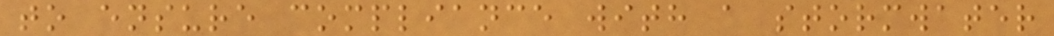to ensure compliance with a stormwater
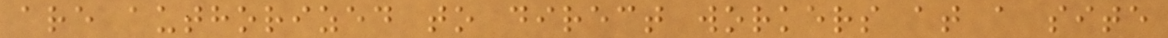are authorized to direct workers at a site
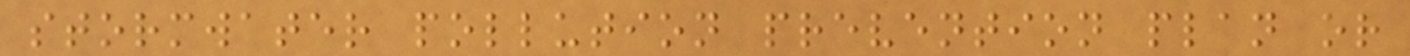stormwater pollution prevention plan or
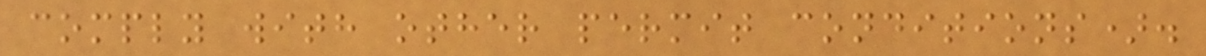comply with other permit conditions).
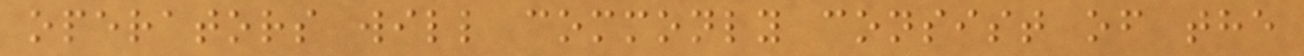operators will commonly consist of the
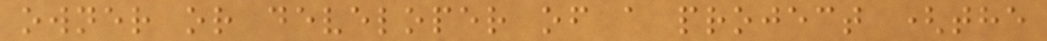owner or developer of a project (the
